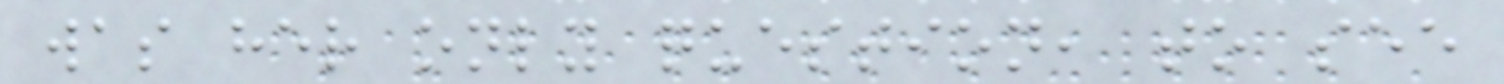was her only question, to see
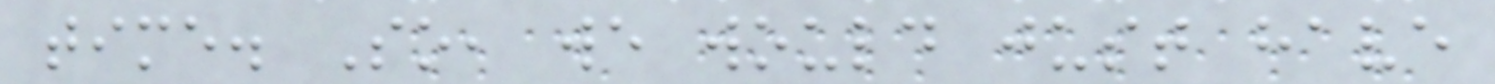time. So, we would just have
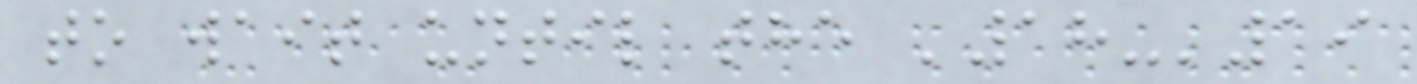to wait until the '18-'19
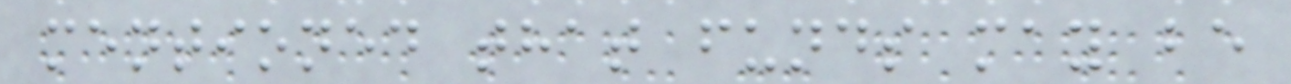mentioned that funds may be
